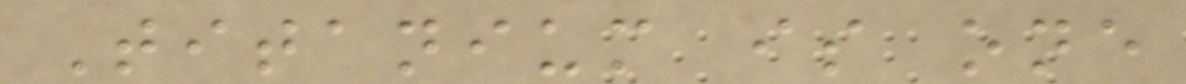Titanium is one
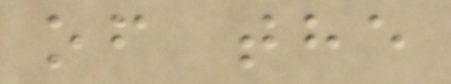of the
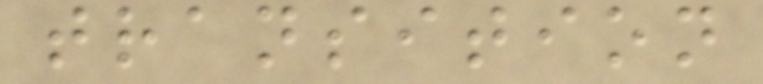transition
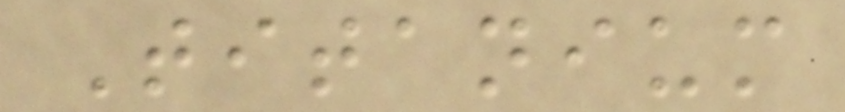Titanium
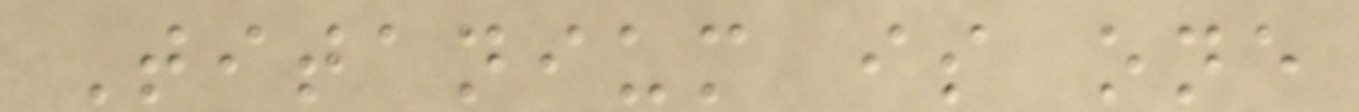Titanium is one
